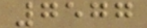7577
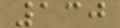130
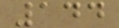144
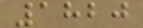1820
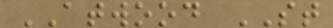ATWOOD ST
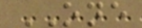ONE
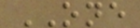ONE
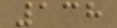138
